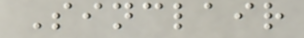Sinclair
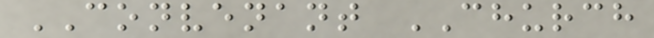CONVENANT CHURCH
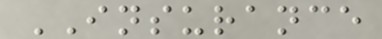INSURANCE
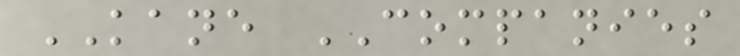KANE COMPANIES
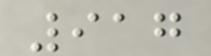917
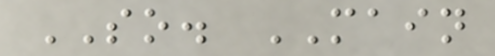SO. MAIN
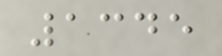1345
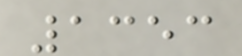1353
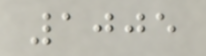1005
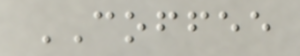COFFEE
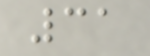31
